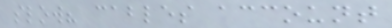slow? cables account
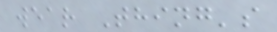wear Thing's
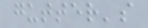gutter's
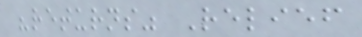"returns" Relief
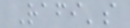Rafi's
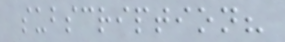subscription?
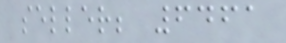seller; 6461
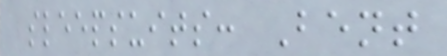sleepsuits: Bent
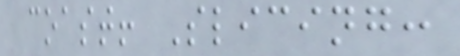coast! Slicing:
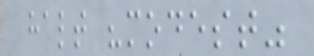halt "modest"
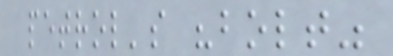petrol's "bolt"
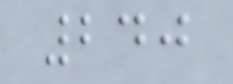240
